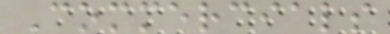Commercials
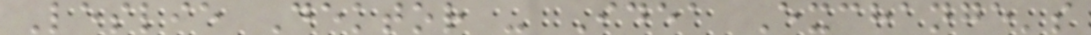Leslie Dektor - Idea Exchange's
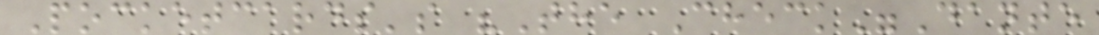Pocketcards's "The Check"Dante
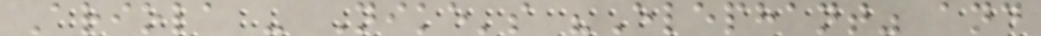Ariola - Nike's "Elephant" and
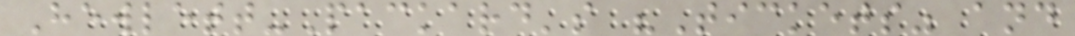Hewlett-Packard's "Tickets" and
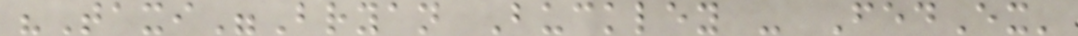"Taxi"Bryan Buckley - FedEx'
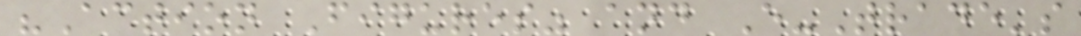"Action Figures" and E-Trade's
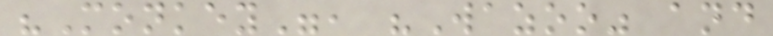"Monkey", "Wazoo" and
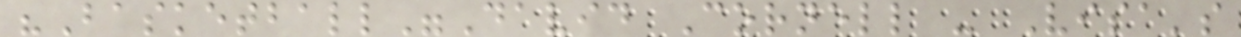"Basketball"David Cornell - Visa's
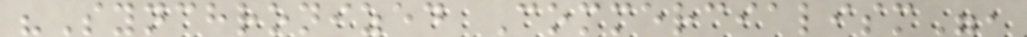"Synchronized Commercialism",
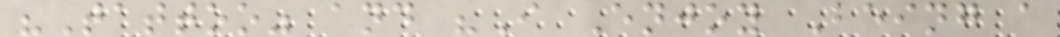"Tattoo" and "I Enjoy Being a
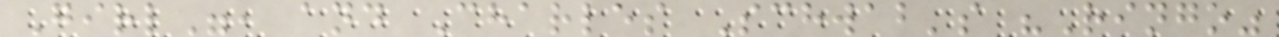Girl", and Charles Schwab's "Ringo"
